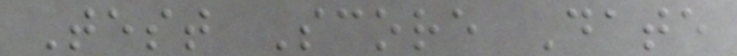Test Score Date
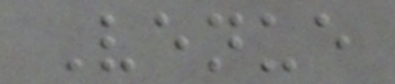Venue
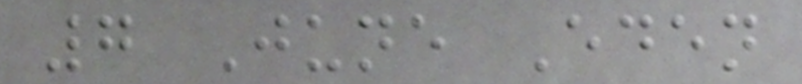7 June Eden
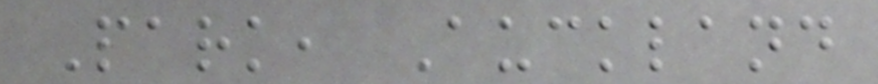Park, Auckland
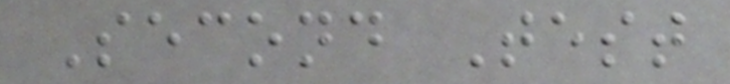Second Test
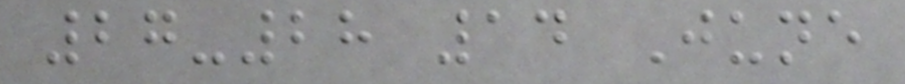27-28 14 June
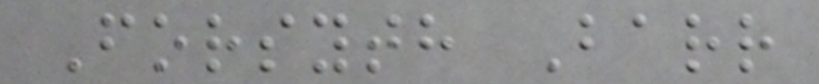Forsyth Barr
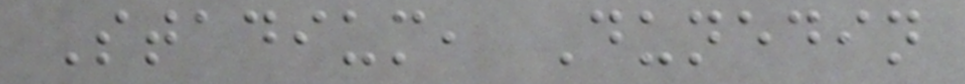Stadium, Dunedin
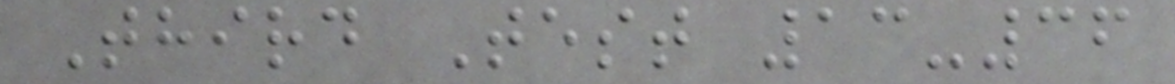Third Test 13-36
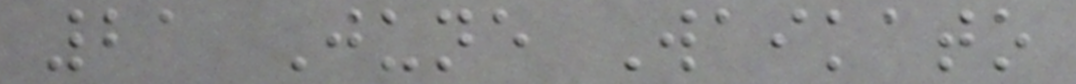21 June Waikato
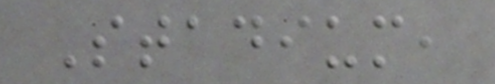Stadium,
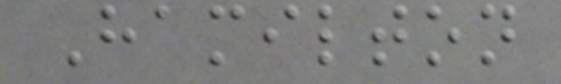Hamilton
